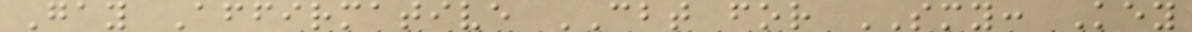Gay Affirmative CBT for SMY: Key
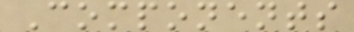Components
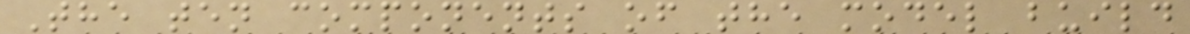The ten components of the model build
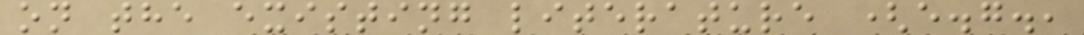on the existing literature (e.g.,
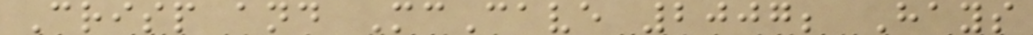Crisp and McCave 2007; Hays
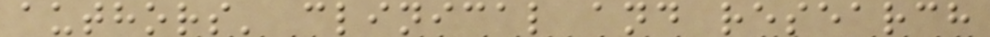authors' clinical and research
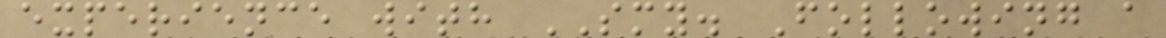experience with SMY. Following a
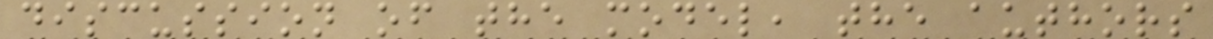discussion of the model, the authors
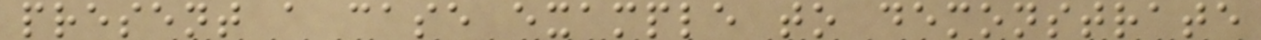present a case example to demonstrate
